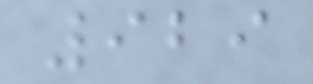929
